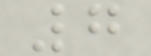7
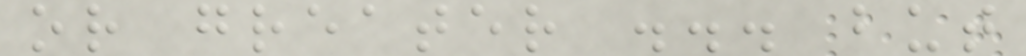or greater ... but
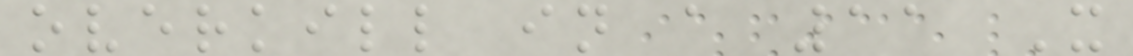overkill in a 11 X
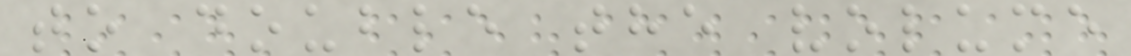to double the volume
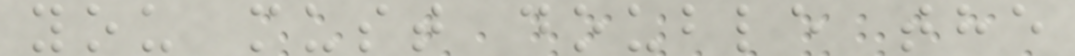you must double the
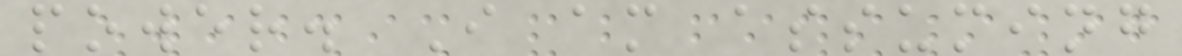power. I am assuming
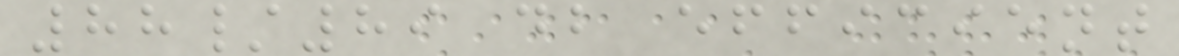88/89 db efficient
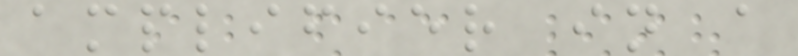amplifier in a
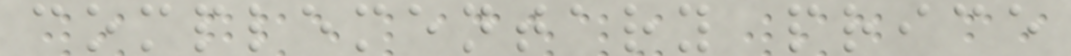complementary price
